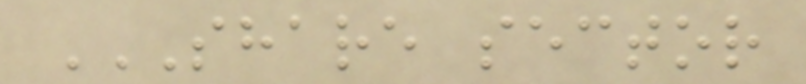SHARE SECTOR
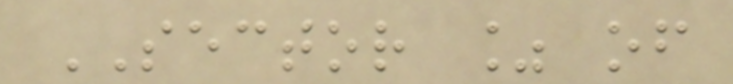SECTOR % of
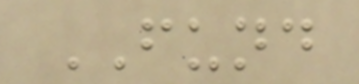FUND
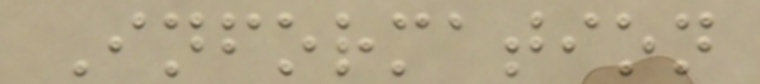Information
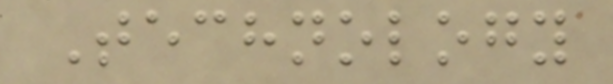Technology
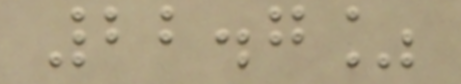22.7%
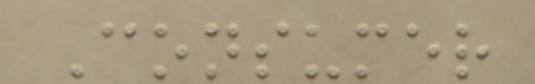Consumer
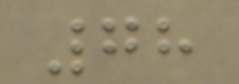78
